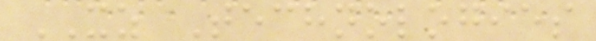XZ Technologies
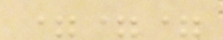===
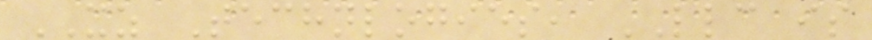XZ Technlogies, LLC is
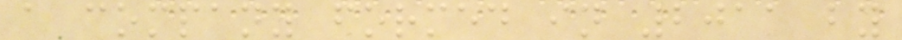a company formed in 2011 by
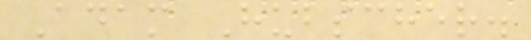Adam Hubscher.
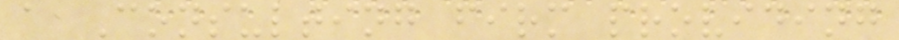a Consulting firm providing
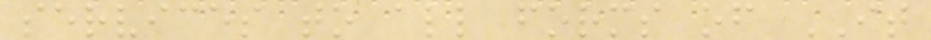services to all forms of IT
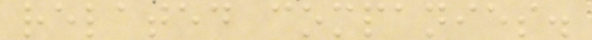related companies.
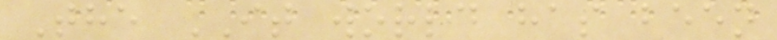The IT world has been
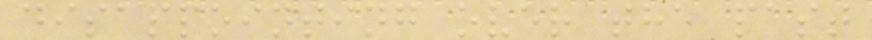disappointing over the past
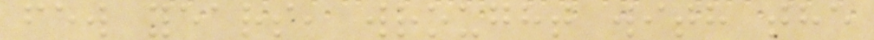few years, wrought with the
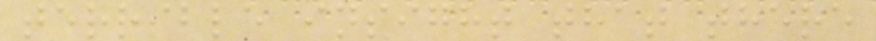terrible insight that there
